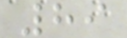89
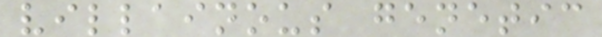villainous genetic
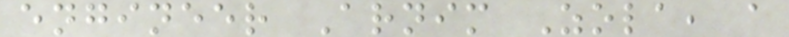engineer Arnim Zola, a
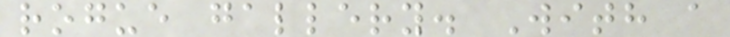rogue gallery. With a
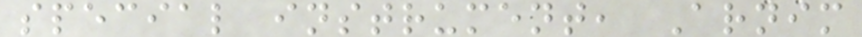special instrument, Arnim
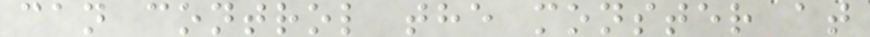can control the monster at
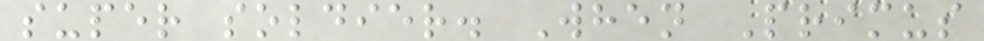super soldier. When Primus
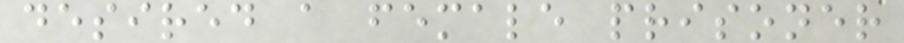desired a female prisoner
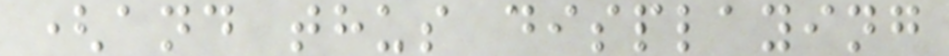(and thus displaying
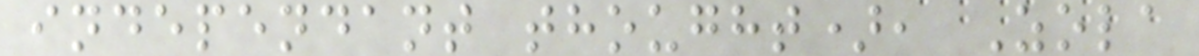independant thought), Zola
